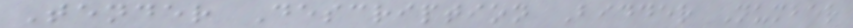Tender Description Bidder Number
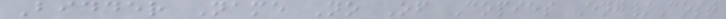Bidder Name No Of Copies Eng/Cost
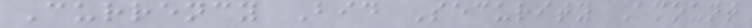Currency Bid Security Amount
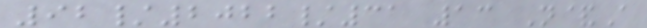92/2022/31 13 N&A
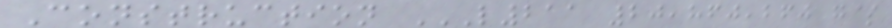Construction L211 20,860,260 G$
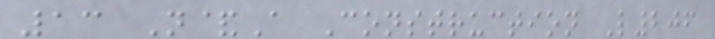13 N&A Construction L206
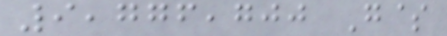9,776,700 G$
